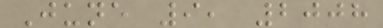June 9, 2008
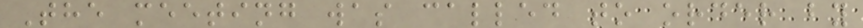The meeting was called to order by
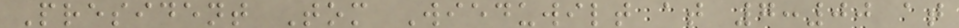President Tom Wieduwilt at 7:00 at
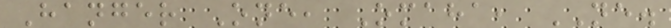Hanger One, Omaha, NE.
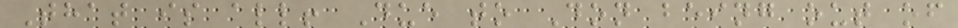That is all! Due to Don being out of
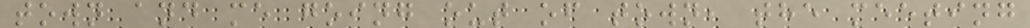town and me going out of town, the meeting
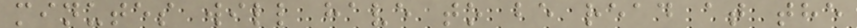minutes will have to be read at the
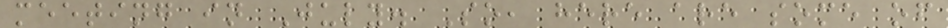meeting in July. So, here are some of
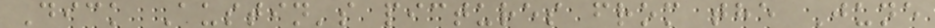Dick Austin's pictures from the June
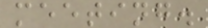meeting.
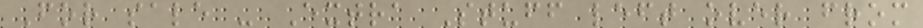For sale - Extra Stuff left over from
